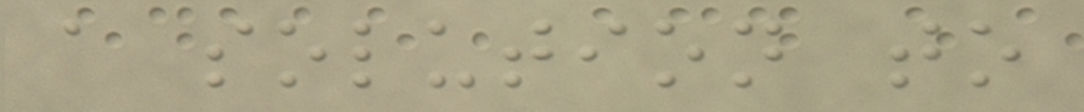a solution to
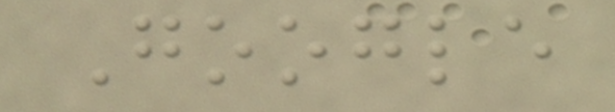Google
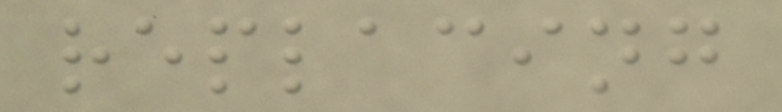replacing
